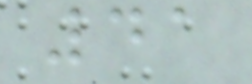41
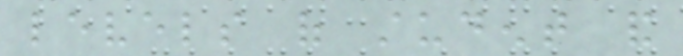levels of student and
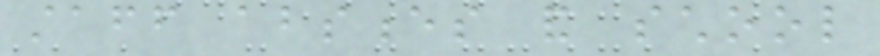staff absences and school
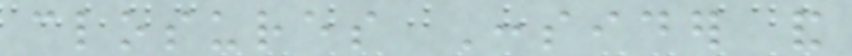closures Consider and
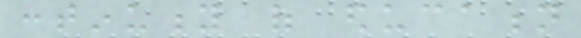continuity of education
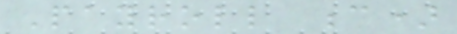Payroll c)
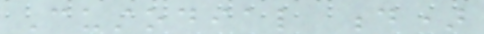Custodial d)
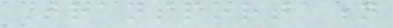Transportation
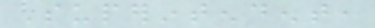Superintendent,
